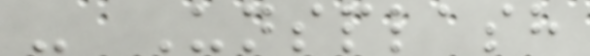- Unsplash
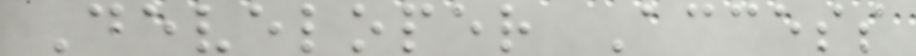Developer Access
